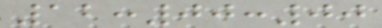12:00:00
